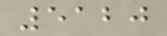5120
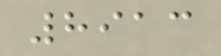8913
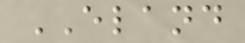ELAND
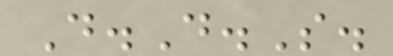D.D.S.
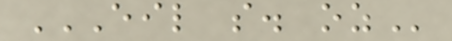EIL S. OZ
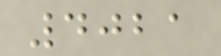4021
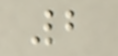2
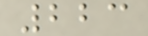223
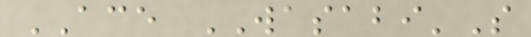ACE WASABI'S
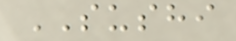SUSHI
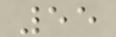55
